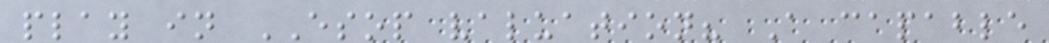play in ESOP valuation? A capable
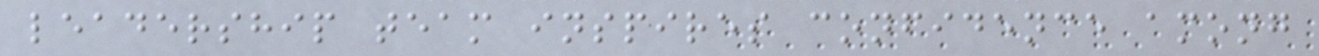leadership team inspires confidence among
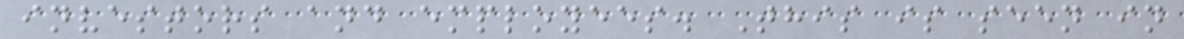investors and employees. This is seen in
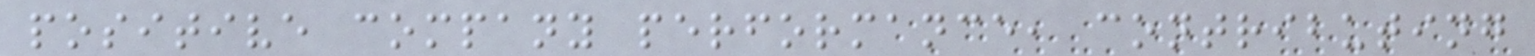positive company performance, contributing
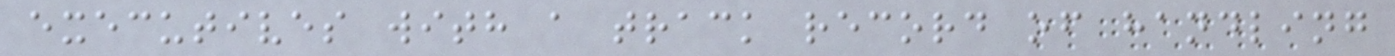executives with a track record of handling
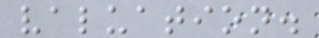valuation.
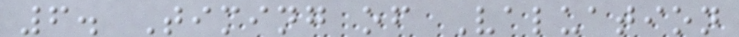6. Timing of Valuation
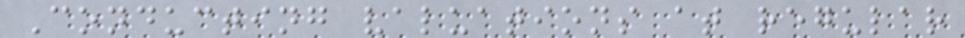Conducting valuations at regular
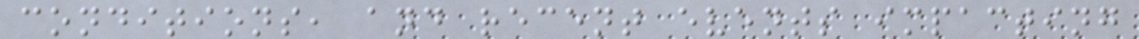conditions, and recent events impacting
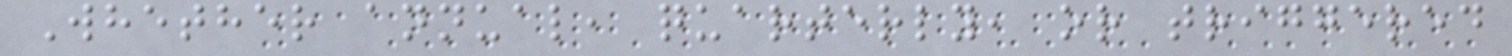Whether annual, quarterly, or triggered
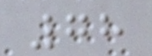78
